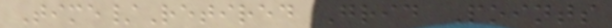Time/Retired Grid Points
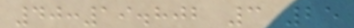40:19.802 3 25
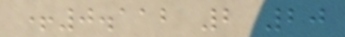+0.112 2 20
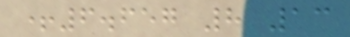+6.657 8 13
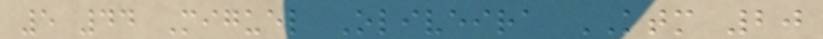5 44 Miguel Oliveira KTM 20
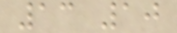13 10
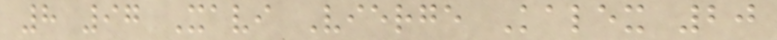8 97 Xavi Vierge Kalex 20
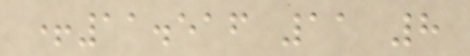+11.516 11 8
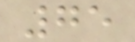75
